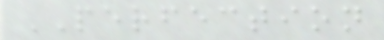PERFECTION
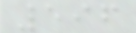596
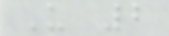U 2
